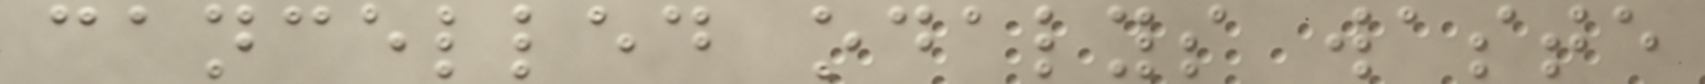cancelled odalys waste
